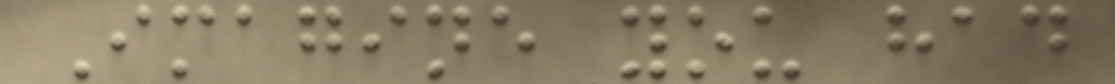Imagine you had
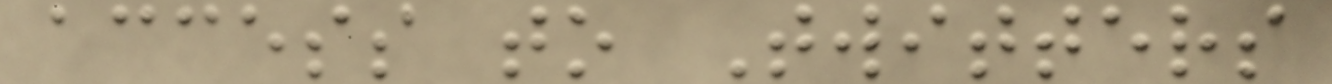access to Twitters
